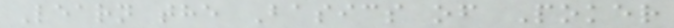Learn the Basics of Poker
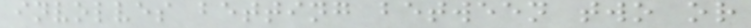involves betting between two or
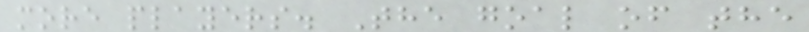more players. The goal of the
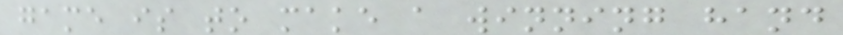game is to make a winning hand
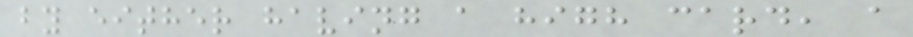by either having a high card, a
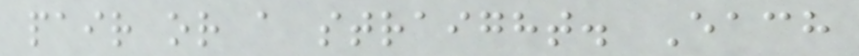pair or a straight. Each
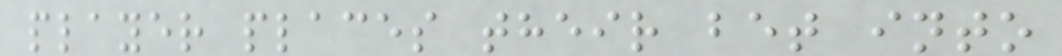player places their bet into
